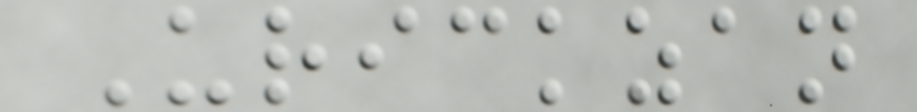Urickzan
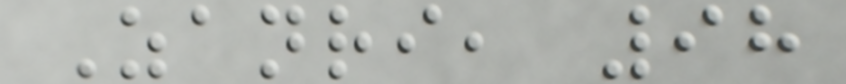Zanri, 98
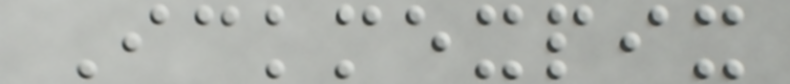Ickmexpix
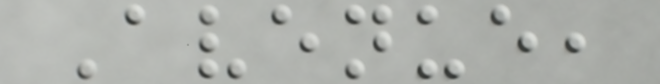Avenue,
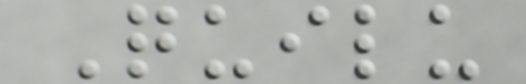Quilu
